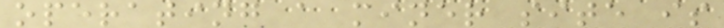operating a miner site is
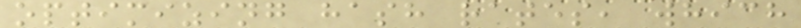optimizing hash rates, which
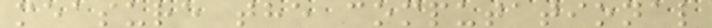measure the computational
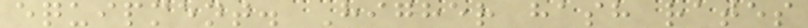equipment. Higher hash rates
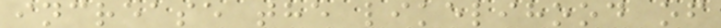increase the likelihood of
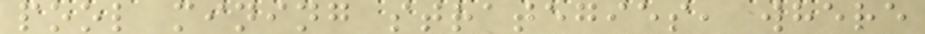pool mining strategies, where
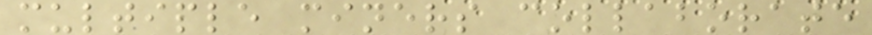multiple miners collaborate
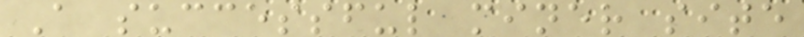A successful miner site
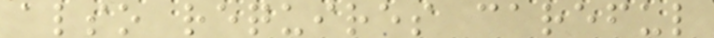also requires careful
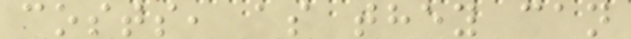costs, as they can
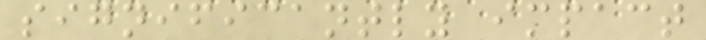significantly impact
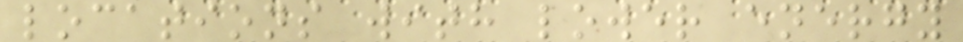locations with lower energy
